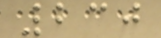230
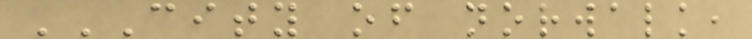CITY OF NORWALK,
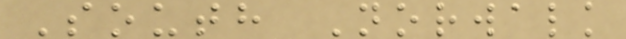South Norwalk
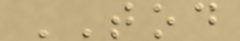TOD
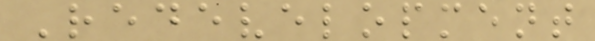Redevelopment
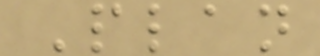Plan
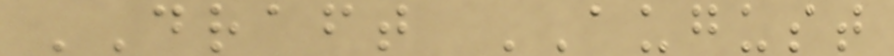DRAFT AUGUST
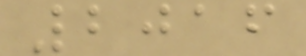2016
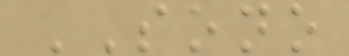SONO
